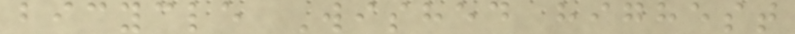bicycle Wished highest
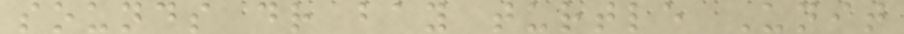sounds dr bay turtle Unit
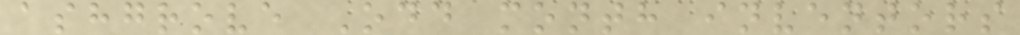ashgrove Odd month inventors
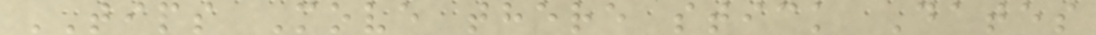TIPS Move there stick Dates
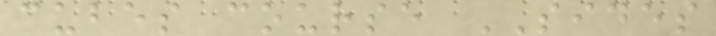cubes course SIDES
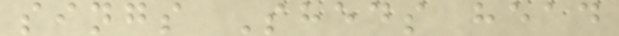sings Sheds head
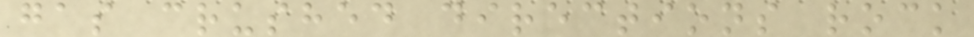gas crushed directions rock
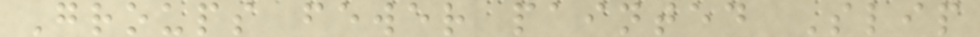Groups fewer painted Slip
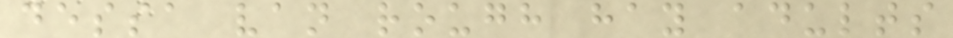dessa van rough hay adults
